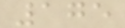175
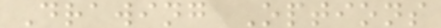Drawing Options
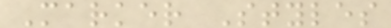Marker Styles
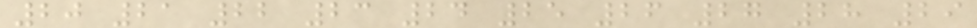20 21 22 23 24 25 26 27 28 29
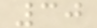30
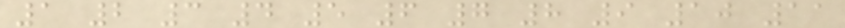1 2 3 4 5 6 7 8 9 10 11
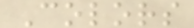Colors
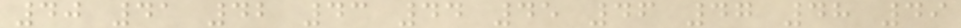40 41 42 43 44 45 46 47 48 49
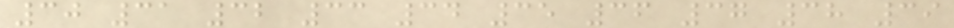30 31 32 33 34 35 36 37 38 39
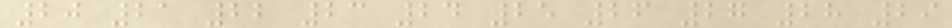20 21 22 23 24 25 26 27 28 29
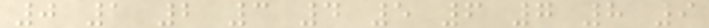0 1 2 3 4 5 6 7 8 9
